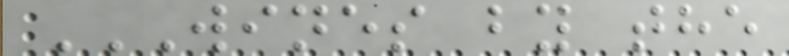WINES BY THE
